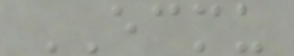ECMU
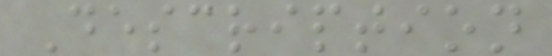Description
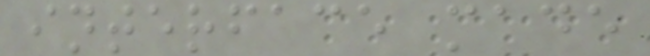interface made
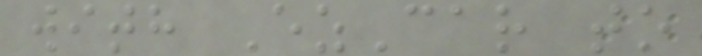with EzCar to
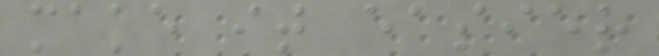make it easier
